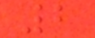2
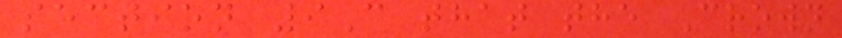section 9C that the Crown
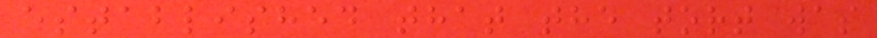established that the tort was
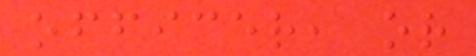officer, or
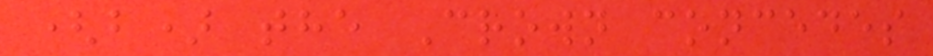(b) the Crown concedes
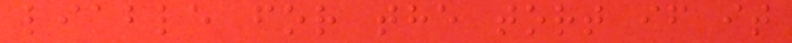liable for the tort if it
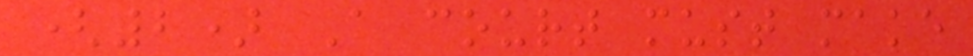(2) A court must make
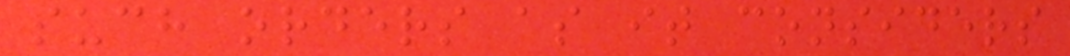such orders as it considers
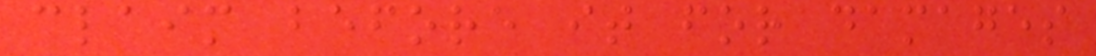claim before it for damages
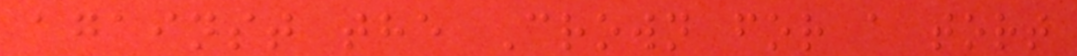against the Crown for a tort
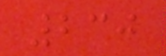230
